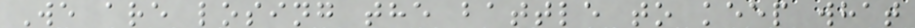We are losing the battle to keep what
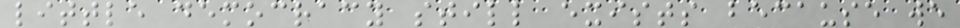little democracy still exists because we
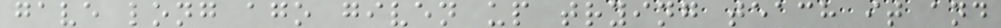gave long ago given up trying teach it and
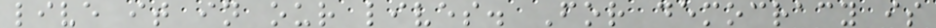live it in our lives. For democracy is
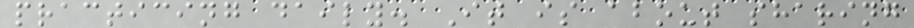practicing daily. It is about sharing
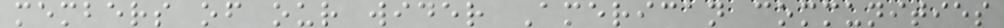members of our wider American communities
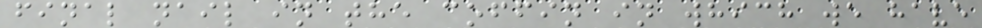final nail in the coffin in which we have
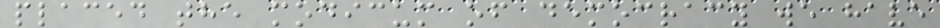placed the modicum of democracy we have
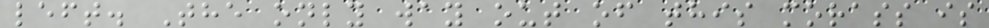left. The only way out of this morass is
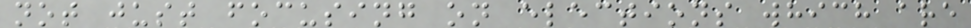not just focusing on elections which are
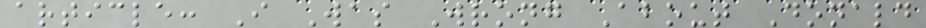article: I Was Wrong About Donald
